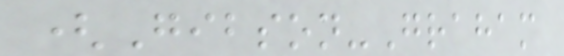(Gibson-Graham
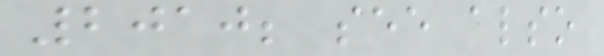2010; see also
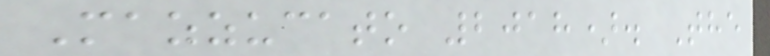Mazzucato 2018). The
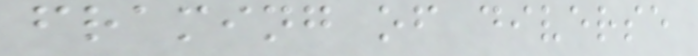framing of diverse
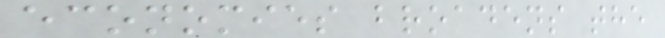economies broadens the
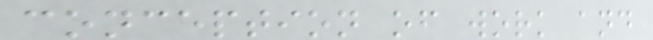conception of work and
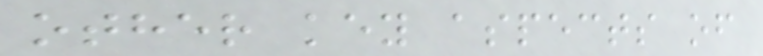other key aspects of
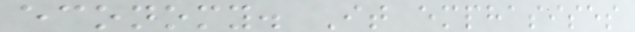economy. It emphasises
